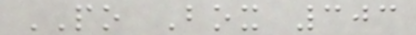PO Box 303
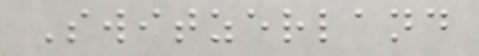Switzerland
